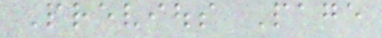Previous Page
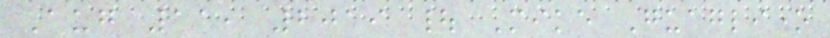Aug 11, 2019 | Mike Guaglione
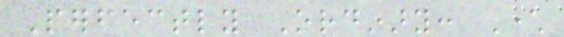Perfectly Ordinary: Character
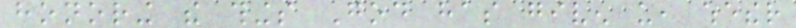honoring the things God has given us, whether
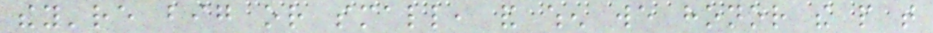they're big or small, and when we honor the people that
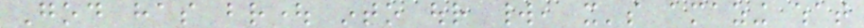God has brought into our world, it's amazing what
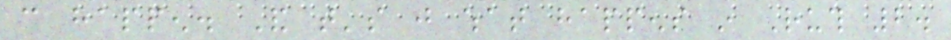can happen. And that's just what happens in Ruth 2.
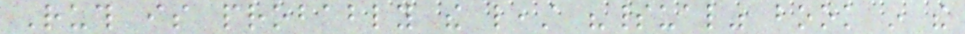Ruth is probably the least "spiritual" book in the
